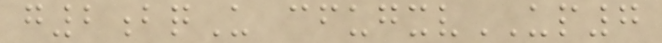g2bqU cfugxvUP7
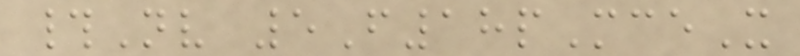#Nv 5F18pMceX
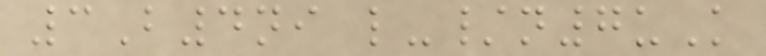3B4ni l-/n7uK
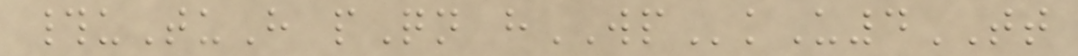#uTuH pQn hWPkU4TT
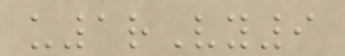u1rVy9
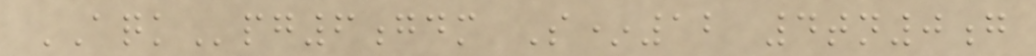AQKpg6gdm S*12 4tn0g
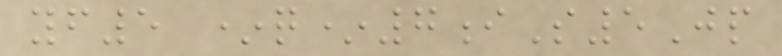yf5 *q*7iS5Jp
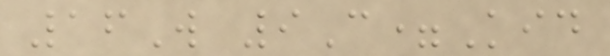16W 9C=Kid
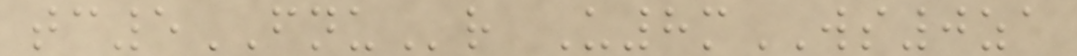tc5FNUr U8mWS0za
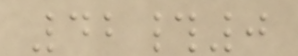42#0
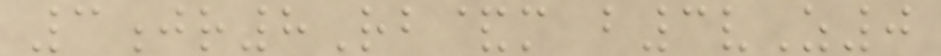3jr8Rb&m b3vZ0
